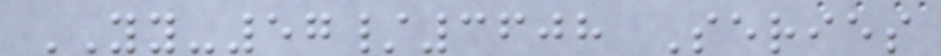YY-57/3608 Series
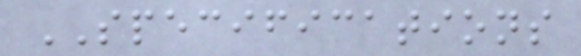SPECIFICATIONS
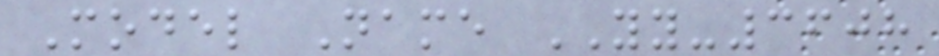Model Name YY-3608
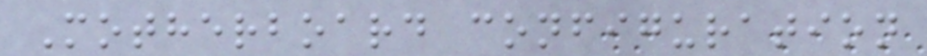Motherboard configuration
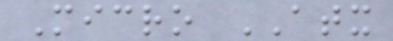Micro ATX
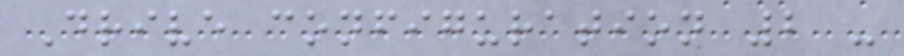Drive configuration 2 -
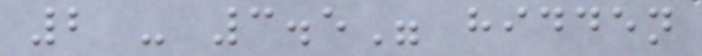2 - 3.5" hidden
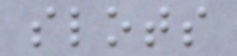slots
